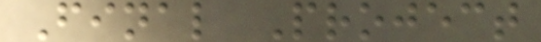Final Project
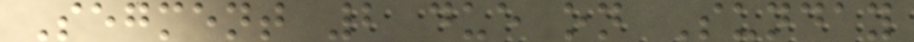Segment 2 due on Sunday
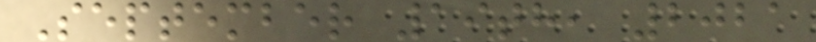September 19th, 2021
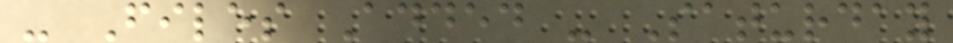- Files Added - Saturday
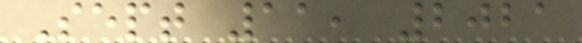Sept 11, 2021
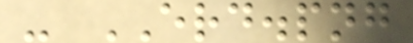- ERD.png
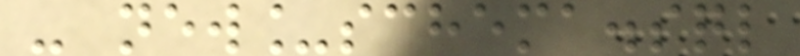- new_schema.sql
